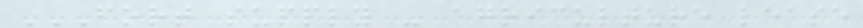FORT SUPPLY - AGRICULTURE LEASE
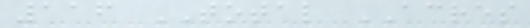116 TOTAL ACRES
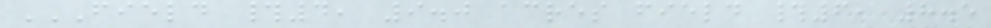FIELD #4, 9.0 ACRES FIELD #6, 8.5
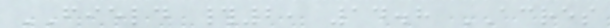FIELD #2, 14.8 ACRES
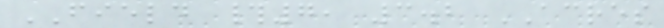FIELD #7, 3.2 ACRES
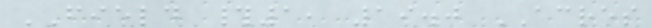FIELD #1, 19.0 ACRES
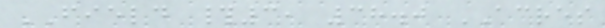FIELD #3, 38.0 ACRES
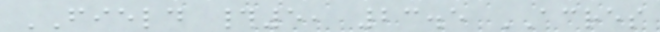FIELD #5, 23.5 ACRES
